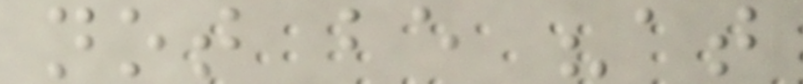not be "at
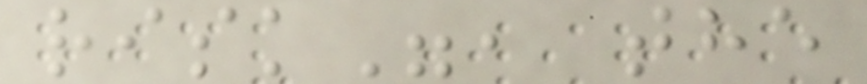risk", the
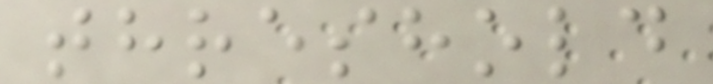threshold
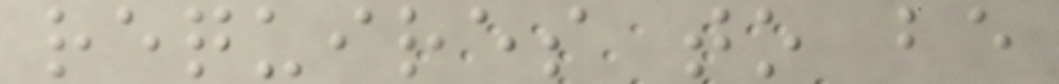requires to be
